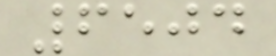6504
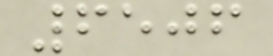6506
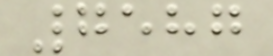7587
